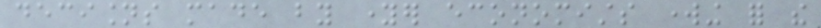decisions made by younger economists working for the
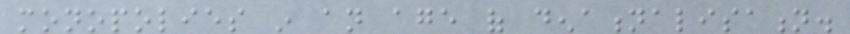monopolies in an age of denationalisation.
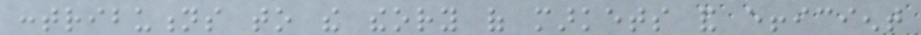contributions to the theory of markets and efficient
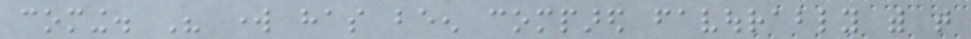coming. His work has been compared favourably with that
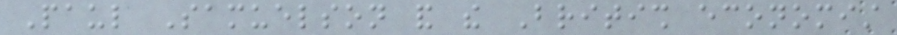Paul Samuelson and the British economist
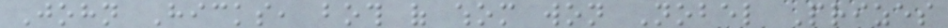John Hicks, both of whom won Nobel Prizes
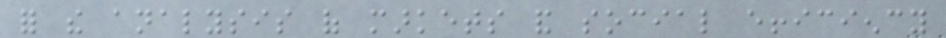for the analysis of markets and social efficiency
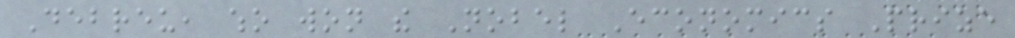Debreu, who won the Nobel Economics Prize
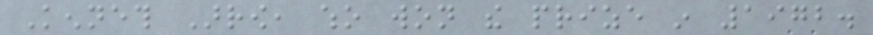Kenneth Arrow, who won the prize in 1972.
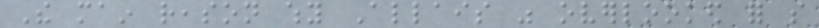The main reason why Allais was overlooked for so
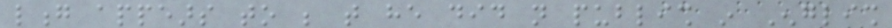long appears to be that he did not publish in English
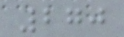270
